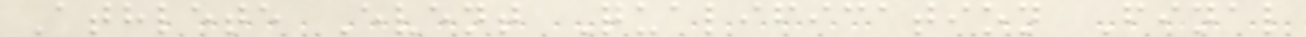Athlete Event Qualification Final
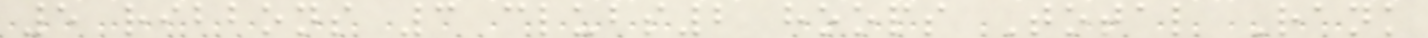5 ribbons 3 clubs2 hoops Total Rank
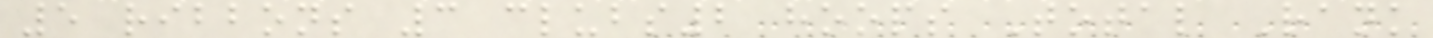5 ribbons 3 clubs2 hoops Total Rank
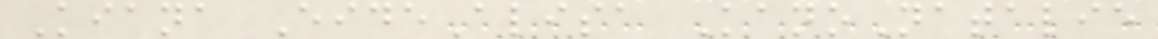Kiana EideAlisa KanoNatalie
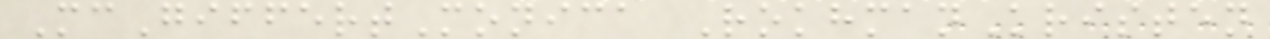McGiffertMonica RokhmanKristen
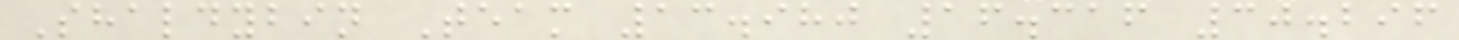Shaldybin Team 13.980 16.316 30.296
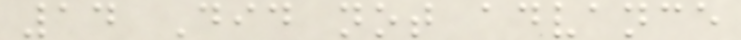14 Did not advance
